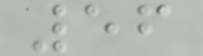56
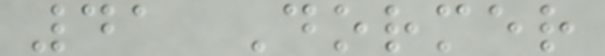41 Dormer
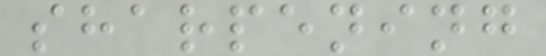sharpening
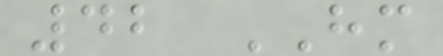42 HM
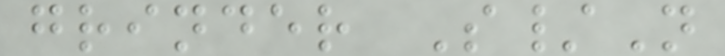grinder S/N
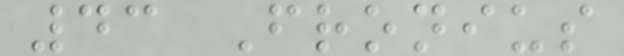43 Fronius
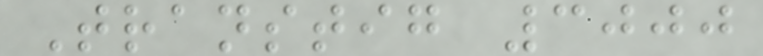Transtig 3000
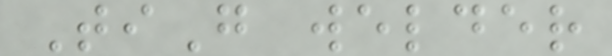TiG welder
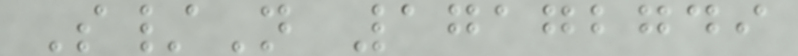S/N 17172749
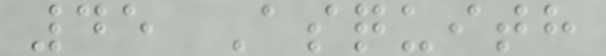45 Asquith
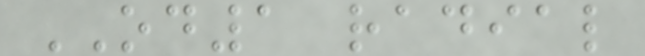OD1 radial
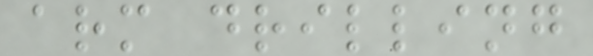arm drilling
